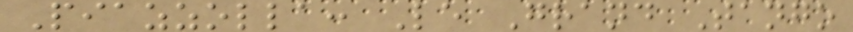Piazzolla: Le Grand Tango
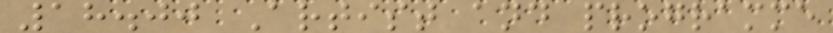18.00 Artist and programme
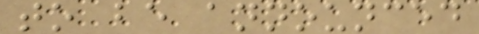to be announced
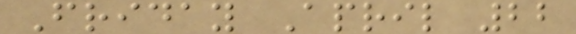Friday April 22
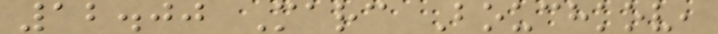12.00 Marc Bouchkov,
